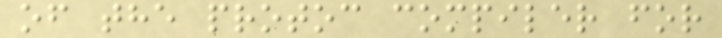of the protoc compiler for
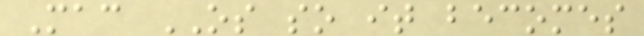Mac OS so it becomes
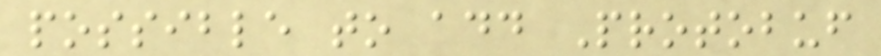possible to add Protobuf
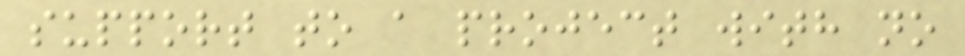support to a project with no
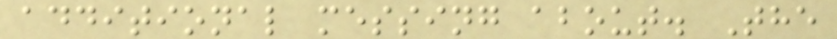additional messing about. The
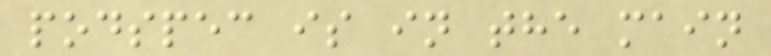podspec is in the main
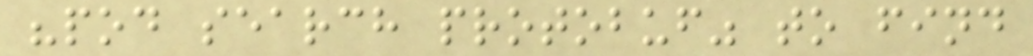"pod search protobuf" to find
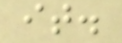it.
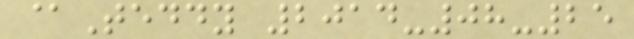@Teddy 2014-08-25
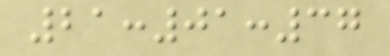21:01:37
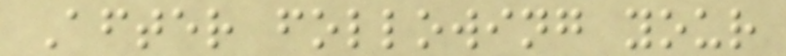After following your
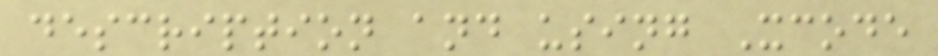description and using Xcode
